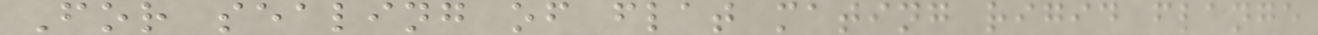For sealing of flat mating rigid flange
